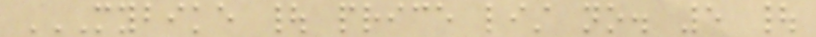MYBIKE | PRICE LIST NO. 5 |
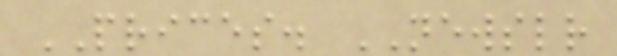PRICES. NEWSLETTER
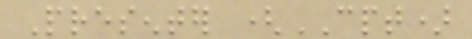Presenter (CPT)
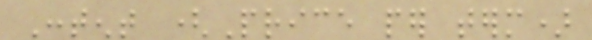Content (Price per term)
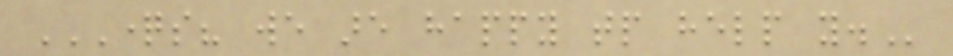QUESTIONS? WE ARE HAPPY TP HELP YOU.
